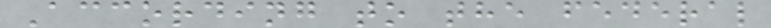According to the federal
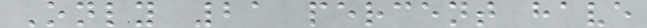Only 21 percent have
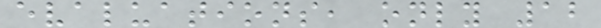evaluations, only 12
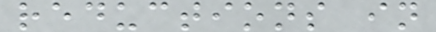reductions in
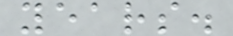years.
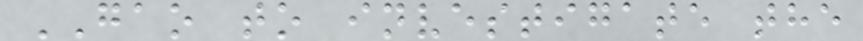GAO to investigate the
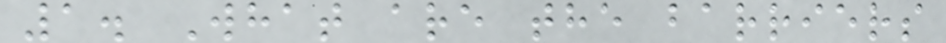1. What are the barriers
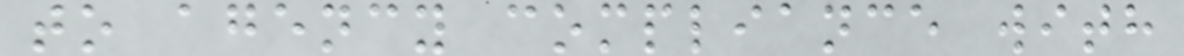to agency compliance with
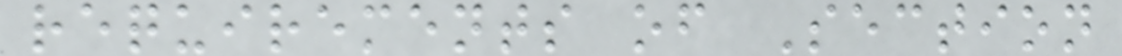requirements of Section
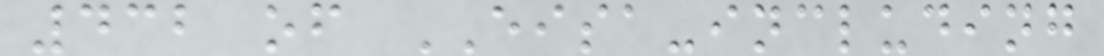432 of EISA-including
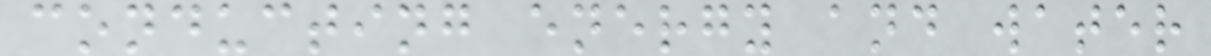conducting energy and water
